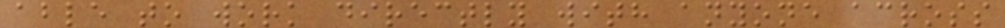able to work directly with anyone across
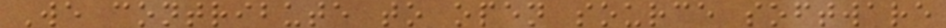We contribute to open source software
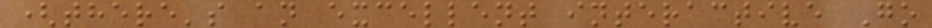(there's an excellent interactive Go
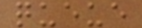queue
